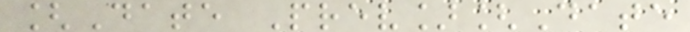[Date Prev][Date
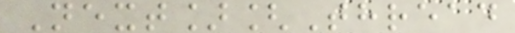Next][Thread
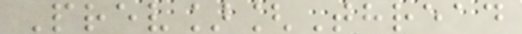Prev][Thread
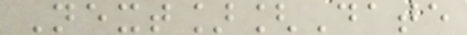Next][Date
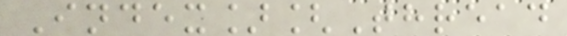Index][Thread
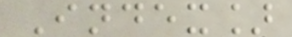Index]
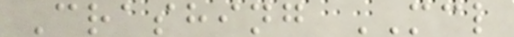Crashing MCL
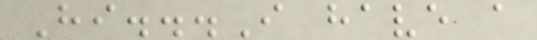Hi...I have a
